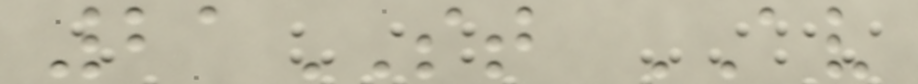21ST AV
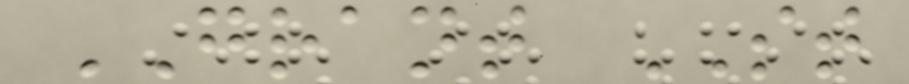GRANT ST
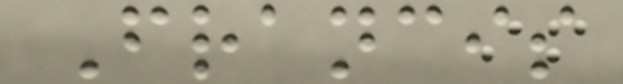Francis
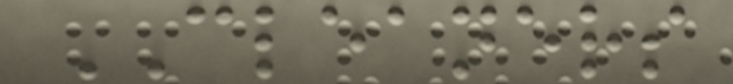CLEANERS
